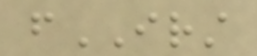fIRST
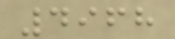4968
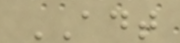ADT
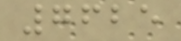7625
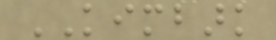KIMBARK
